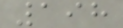198
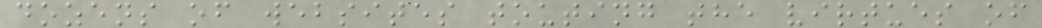dozens of websites touting the virtues of
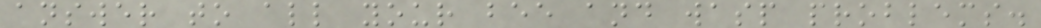answer to all your bee and wasp problems.
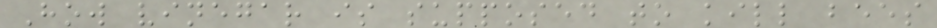How vinegar is supposed to kill bees
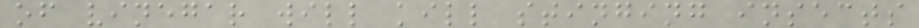of vinegar will kill stinging insects
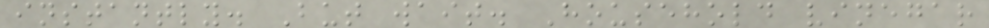instantly. But wait. Household vinegar
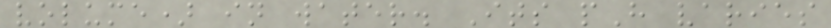volume) in water. Its pH varies
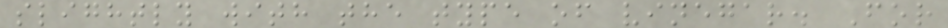slightly with the type of vinegar. For
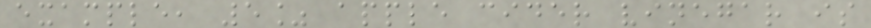example, 5% apple cider vinegar is
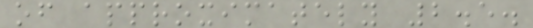of approximately 2.5.
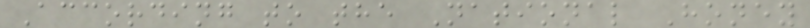According to the National Honey
